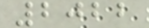2022
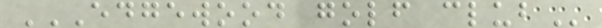EDGEWOOD GOLF CLUB
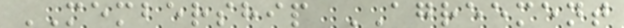MEMBERSHIP AGREEMENT
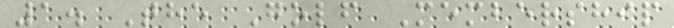1. The Golf Membership
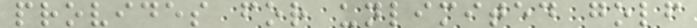provides for unlimited golf
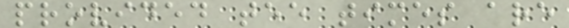provided tee times are
